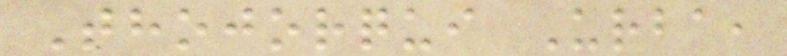Thojorqui Urba,
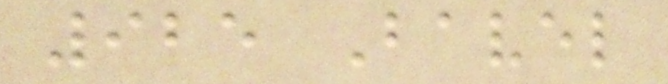925 Bavel
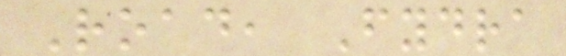Road, Fydra
